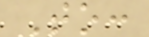To:
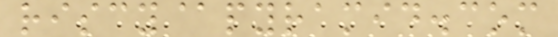riscy@pyramid.com
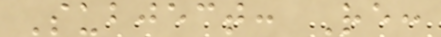Subject: Re:
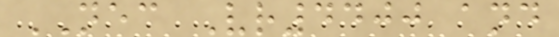NEC Vr4400 and
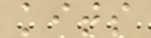kits
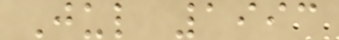Jul 1993
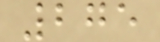275
